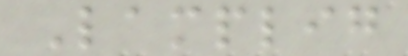Lamplig
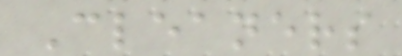Cleaners
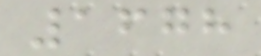1678
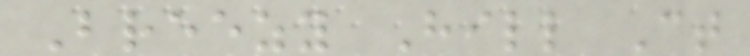Breezy Hill Ct
